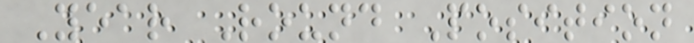Year Round Position
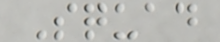Squad
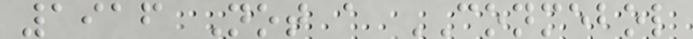1916 Not a CONMEBOL
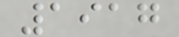1917
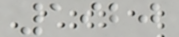1920
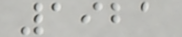1921
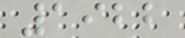1922
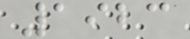1923
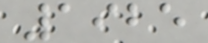1925
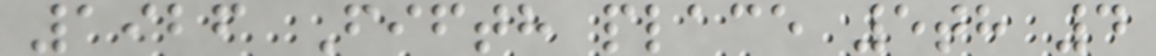1926 Fifth place 5th 4
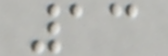13
